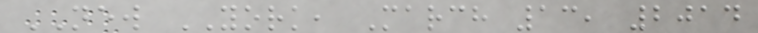NEW YORK, March 13, 2014
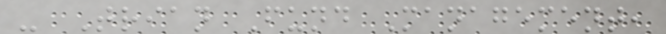- Trian Fund Management,
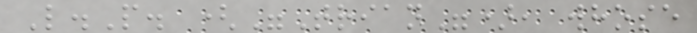L.P. ("Trian"), whose
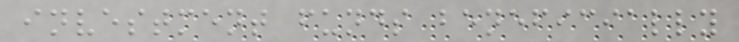investment funds beneficially
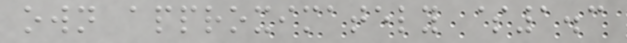own approximately $1.3
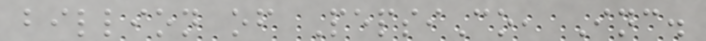billion of PepsiCo, Inc.
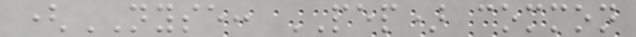(NYSE: PEP) common
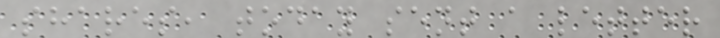shares, today sent a letter
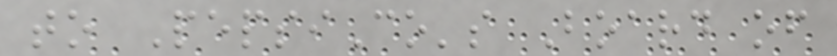to PepsiCo's Board of
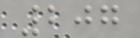207
